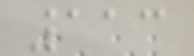113
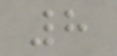8
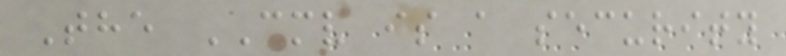The CMV is a security
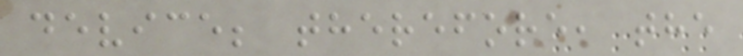device; therefore, the
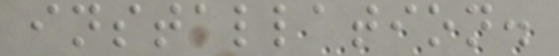installation.
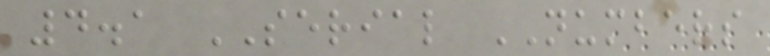4.1 SERIAL NUMBERS
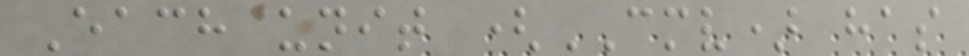Each unit (CMV) has
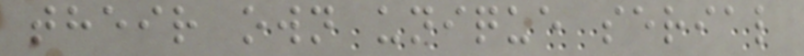their own unique serial
